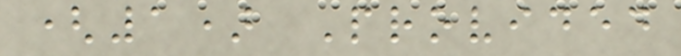(1) Provided
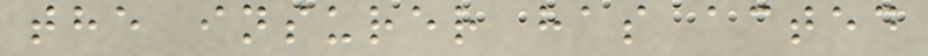the insurer has acted
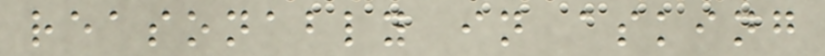reasonably in asking
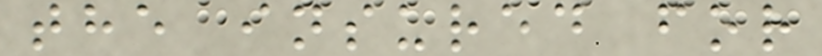the insured for
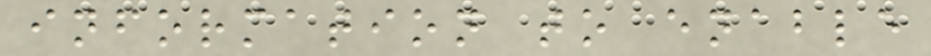information to enable
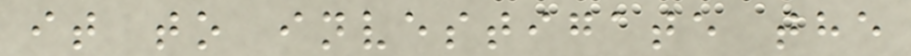it to investigate the
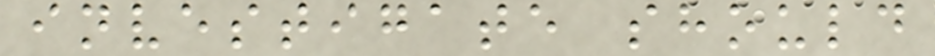investigate should
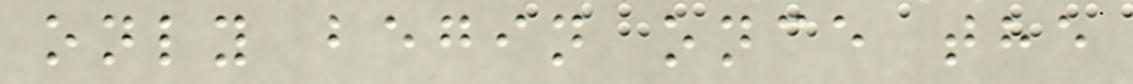only begin once the
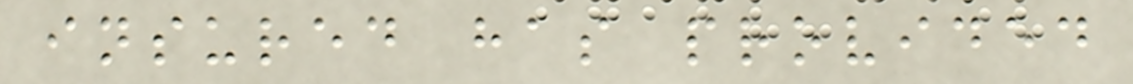insured has provided
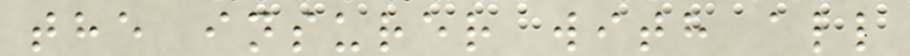the insurer with all
